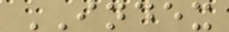INDEX
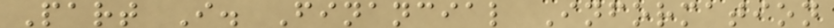Part I. Financial Information
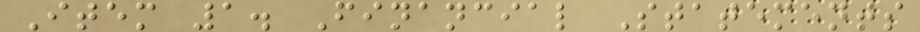Item 1. Financial Statements
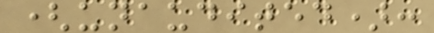(unaudited):
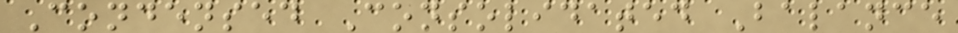Condensed Consolidated Balance
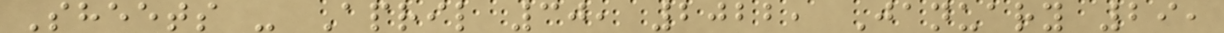Sheets - April 30, 2022, January 29,
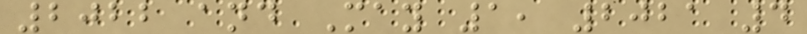2022 and May 1, 2021 4
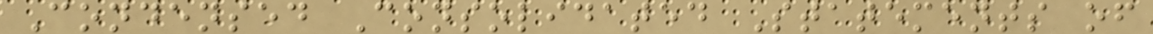Condensed Consolidated Statements of
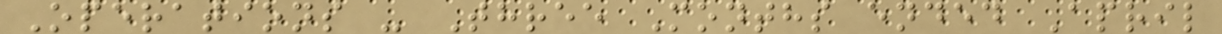Operations - Three Months ended April
